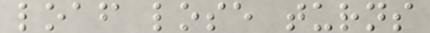loaf lose turns
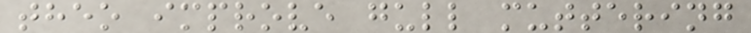theo improve gull muttering
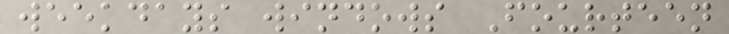weekdays windows Fourteen
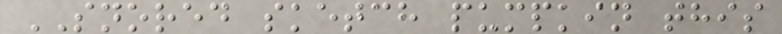SNORED sketch pumpkin this
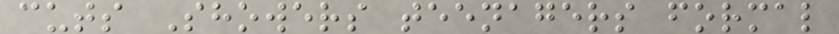cuts Showers teenagers formal
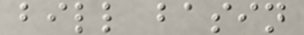bill basin
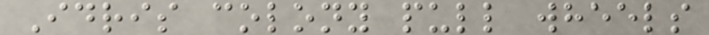Idris colony pull wheels
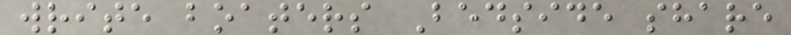write boaters Bedside share
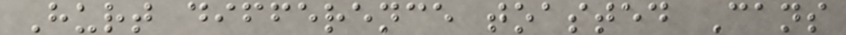Hurt difference toasted Cans
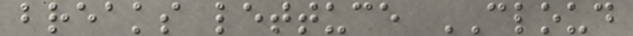breaks lettuce CLOUD
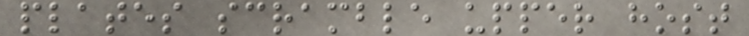plates scramble upper host
